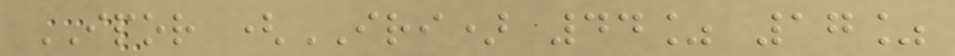IPOR (IRI) 44% 17%
